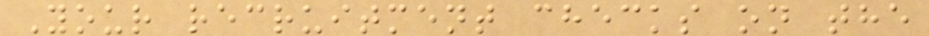Your recruitment checks on the
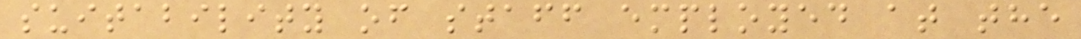suitability of staff employed at the
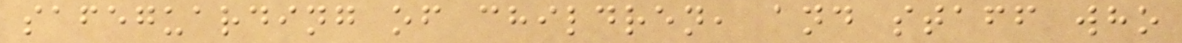safeguarding of children, and staff who
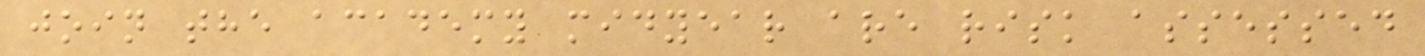join the academy midyear are risk assessed
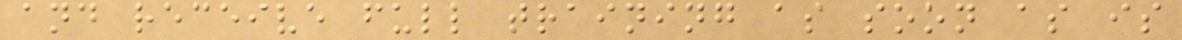and receive full training as soon as is
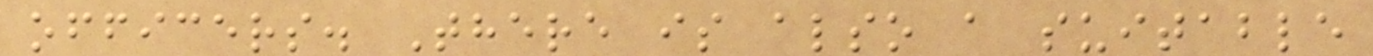officers. There is also a suitable
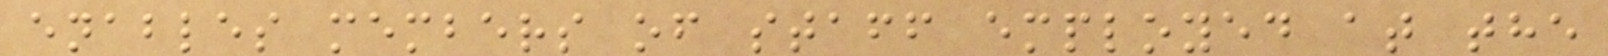enables members of staff employed at the
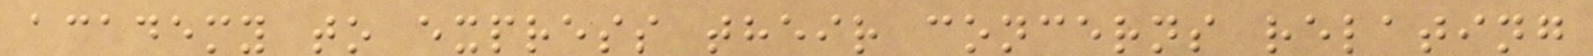academy to express their concerns relating
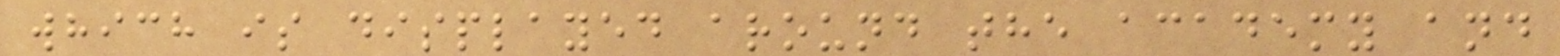which is displayed around the academy and
